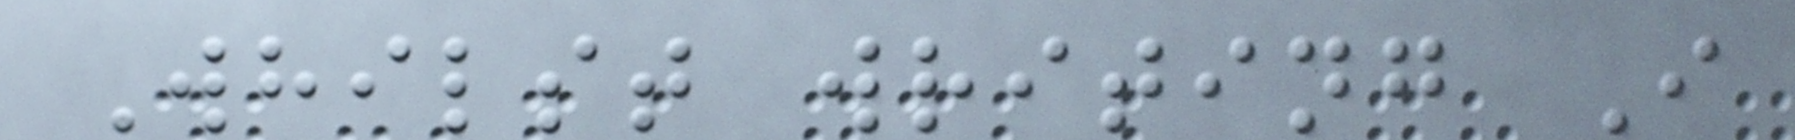Whilst writing I
